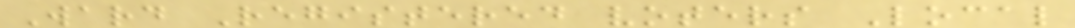Ward Registered voters Local
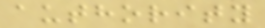authority
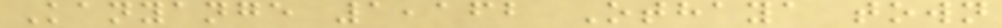Kanyange 1,162 Othaya town
